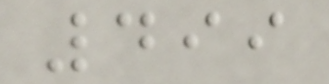499
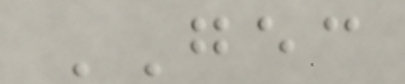GEC
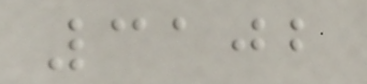3102
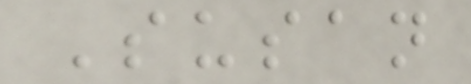Susan
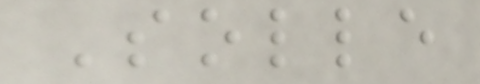Solle
